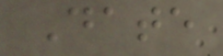Date
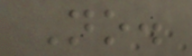No.
